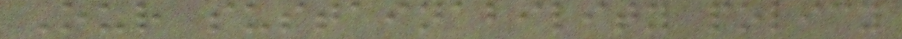Our sustainability policy
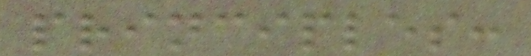principles:
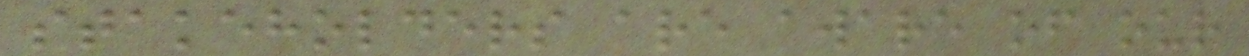stakeholders are aware of our
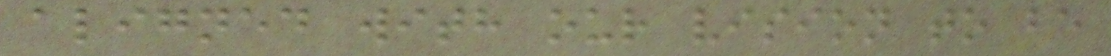aligned with our vision to be
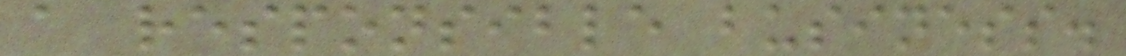a responsible business.
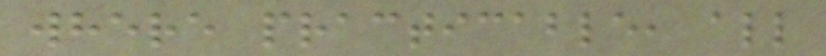where practicable, all
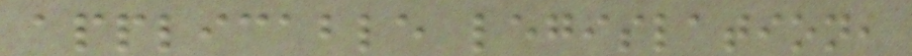applicable legislation,
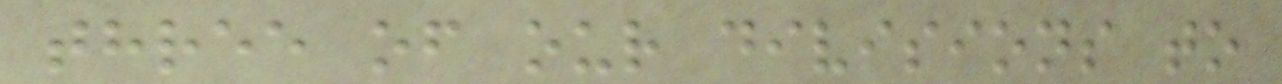three of our divisions to
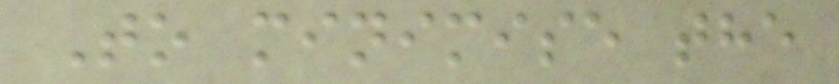To minimise the
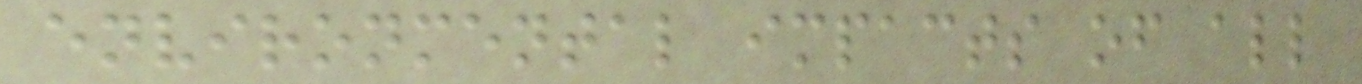environmental impacts of all
